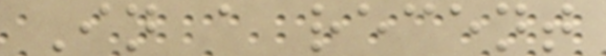In a recent
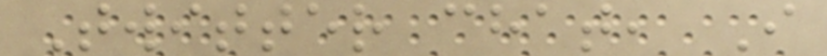Twitter chat, I
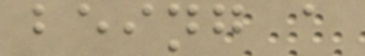being a
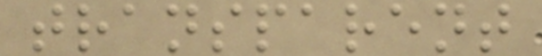transparent
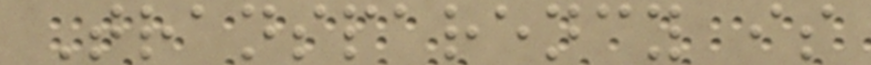Transparency is
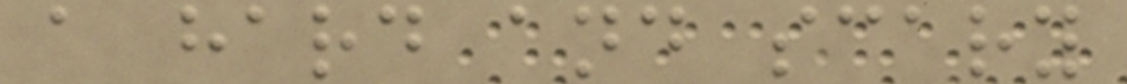a hard and scary
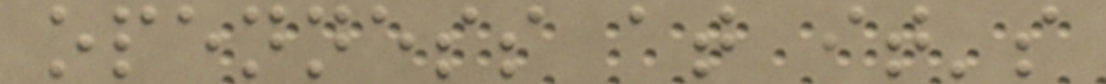openness at it's
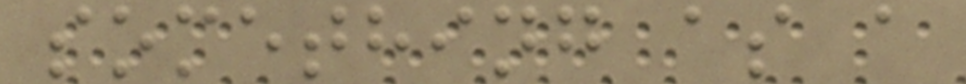something as a
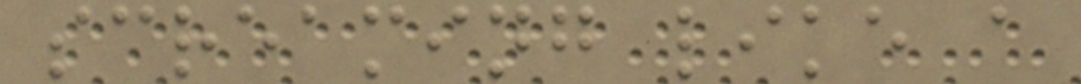screaming like a
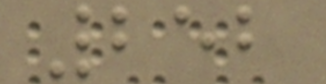252
